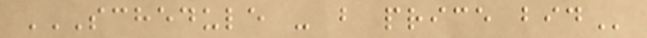SCHEDULE - B PRICE BID
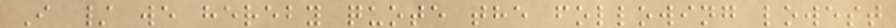I / we hereby quote the following lowest
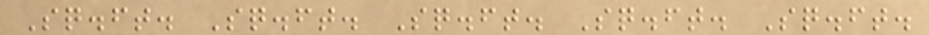Sq.ft. Sq.ft. Sq.ft. Sq.ft. Sq.ft.
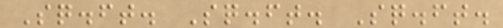Sq.ft. Sq.ft. Sq.ft.
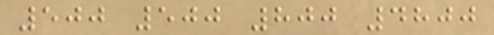500 500 800 4800
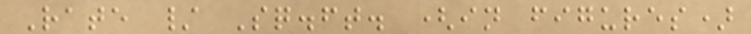Rate / Sq.ft. (in figures)
